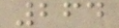264
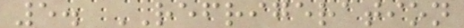5. REFRIGERATION
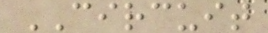CIRCUIT
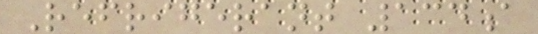Refrigerant 134a
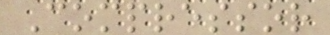Compressor
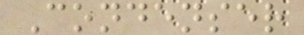Condenser
